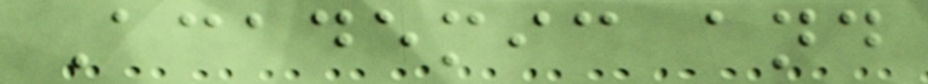Academic and
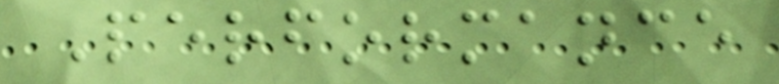Performance
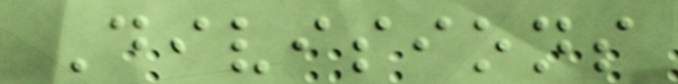Divisions
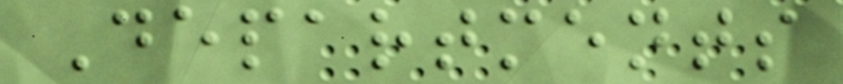Departments
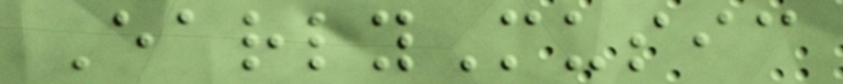EarlyMusic
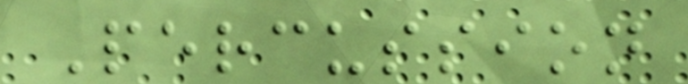Percussion
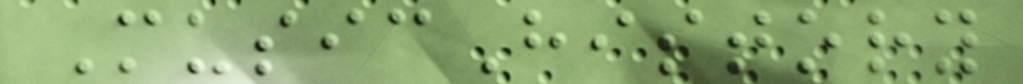MusicHistory
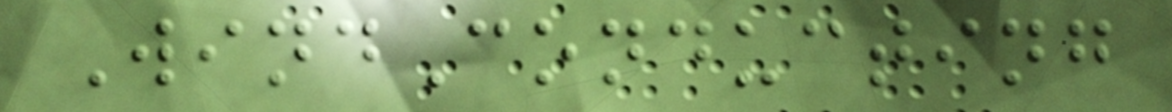WindConducting
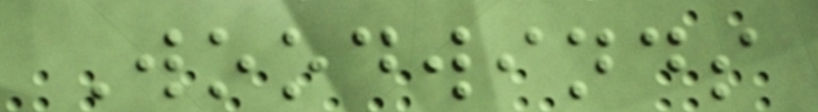Woodwinds
